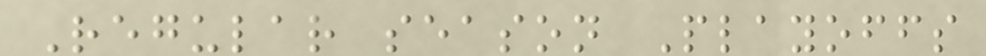Regular season Playoffs
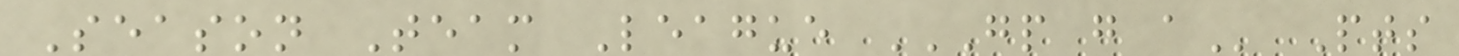Season Team League GP G A Pts
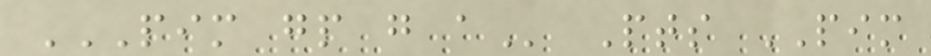PIM GP G A Pts PIM
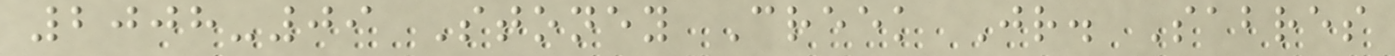2008-09 Stoney Creek Jr. Sabres
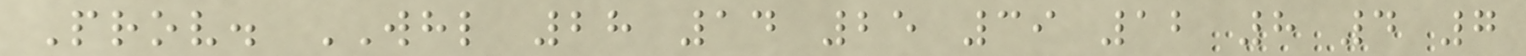Prov. WHL 28 14 25 39 12 8 4 7
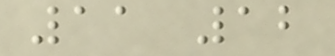11 12
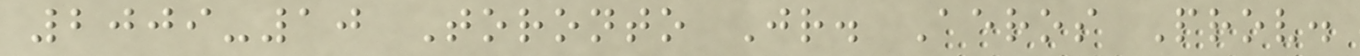2009-10 Toronto Jr. Aeros Prov.
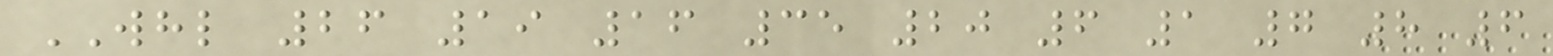WHL 26 19 16 35 20 6 1 7 8 6
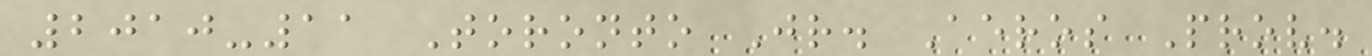2010-11 Toronto Jr. Aeros Prov.
